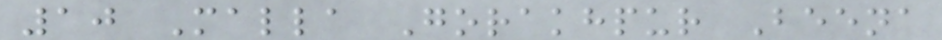10 Malla Gorakhpur Beena
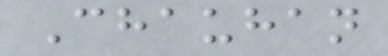Chauhan
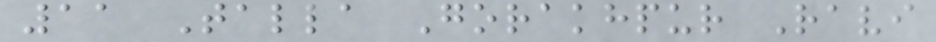11 Talla Gorakhpur Ravi
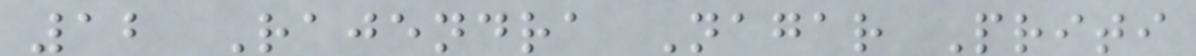12 Rajendra Nagar Priti
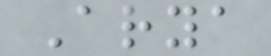Arya
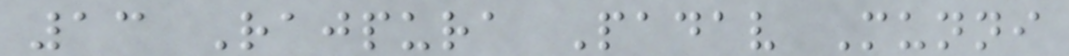13 Rajpura Padav Munni
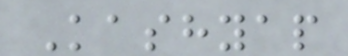Kashyap
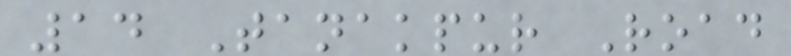14 Tanakpur Road
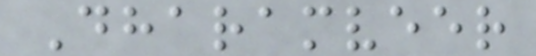Dharamveer
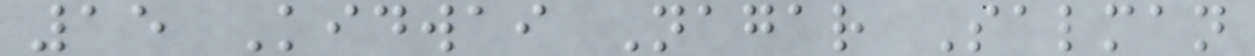15 Kidwai Nagar Salman
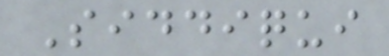Siddiqui
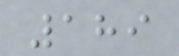189
